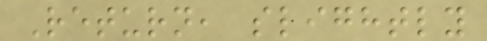Return, slightly
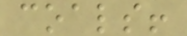coals!
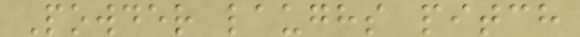Powder laughs pitch
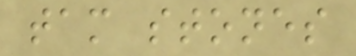tam stones
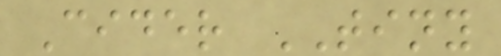Cider TINY
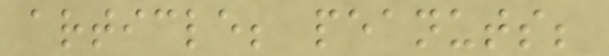article; peanuts;
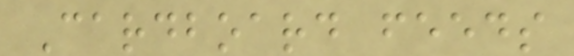Cardboard feeds
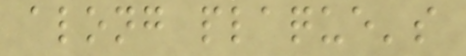along plaque's
